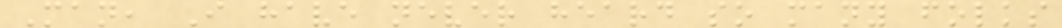Man, I have never heard so many folks
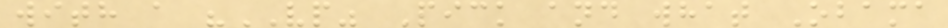with a "VP" Pick and what Obama
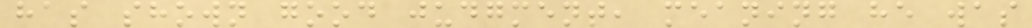has shown good judgment, meaning he was
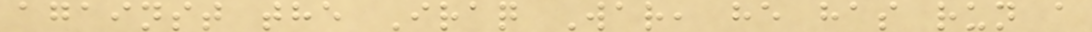against the Iraq War, he has run a
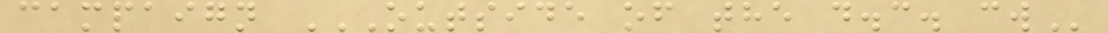campaign OUTSIDE OF THE D.C. CW
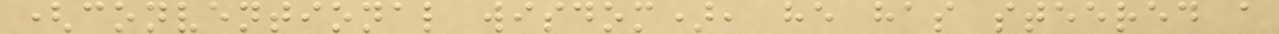(conventional wisdom), he has steered a
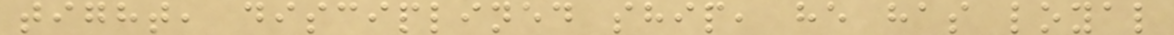tight, disciplined ship, he has loyal
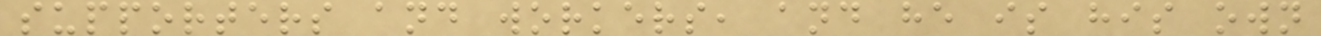supporters and workers, and he is his own
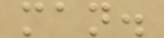man.
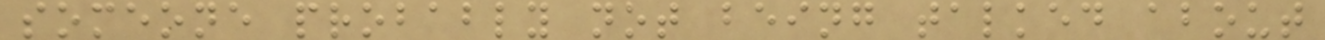someone probably not being talked about
